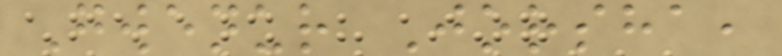Gwenur Jorsha,
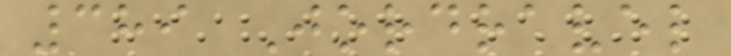389 Jordravel
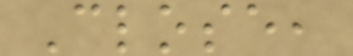Close,
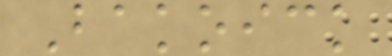Bakoick
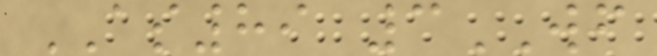AS89 3WF
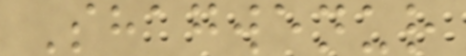Shagwenur
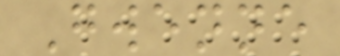Gwenne
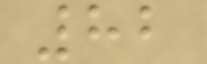82
